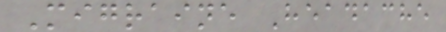Migraine Headache
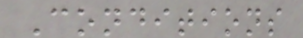Conditions
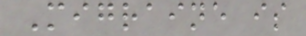Migraine is
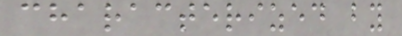characterized by
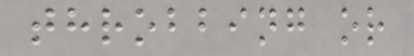throbbing or
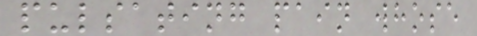pulsating pain whose
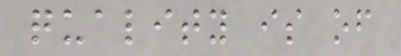quality is of
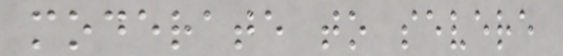moderate to severe
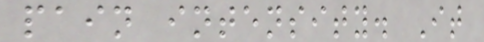pain intensity. It
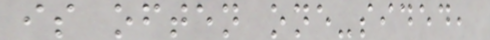is often one-sided,
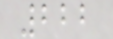222
